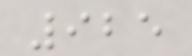925
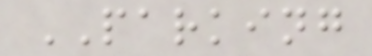PARKING
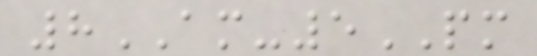8AM-5PM
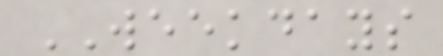WEEKDAYS
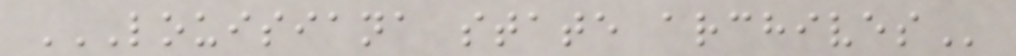LOUISIANA STATE ARCHIVES
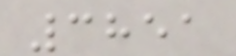3851
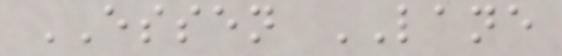ESSEN LANE
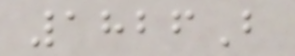1826B
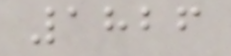1826
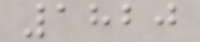1820
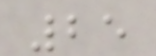25
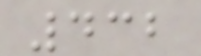432
